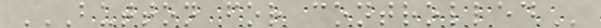BUTTON FOR CONTROLLED
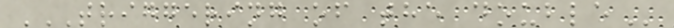TRIGGERING OF THE DOUBLE
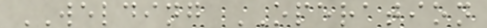WELDING OPERATION
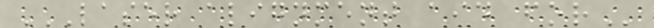LASER ALIGNMENT AID FOR
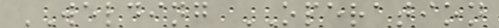WELDING OPERATION
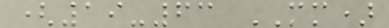(19-63 MM)
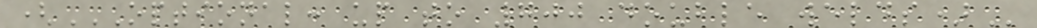(OPTIONAL: UP TO 700 DOUBLE WELDS)
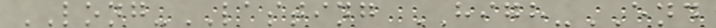LONG-LASTING HIGH-END
